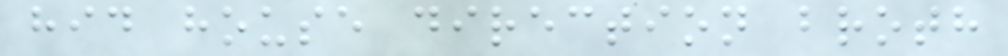hid house direction broth
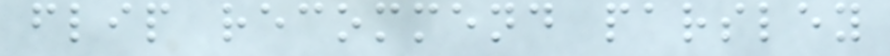flip recommend parsley
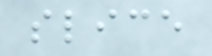slice
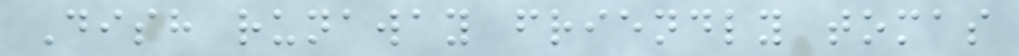Dish runaway friendly tomas
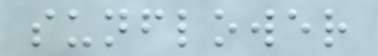sunflower
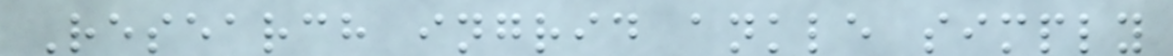Research ingrid ankle simply
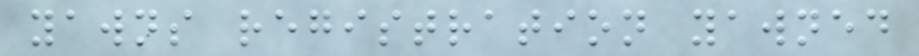yawns registration yawned
